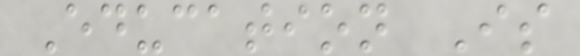Education Is
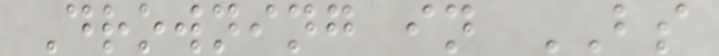Drowning in BS
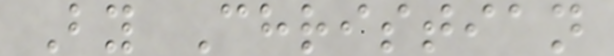By Christian
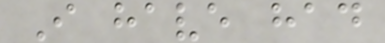I have had
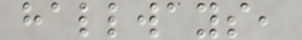hallways,
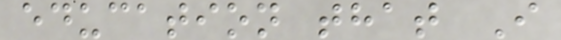education that I
